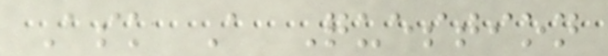Ask A Question
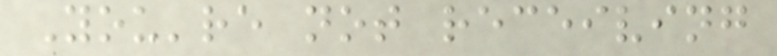You're not receiving
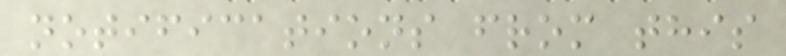notifications from this
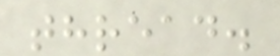thread.
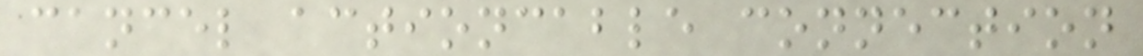cancel actioncable connection
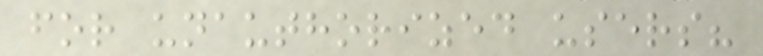for unauthorized users?
